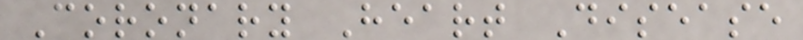Coronary Heart Disease
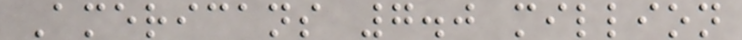Americans 7.0 million
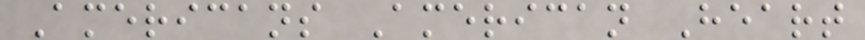Americans American Heart
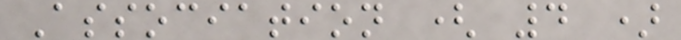Association ( 4 )
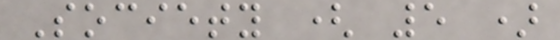Society ( 5 )
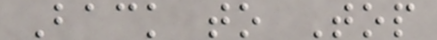Back to Top
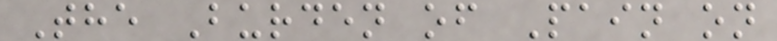The Burden of Pain on
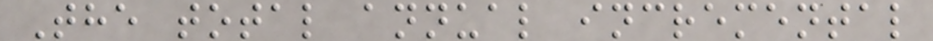The total annual incremental
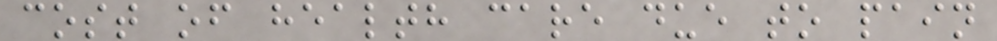cost of health care due to pain
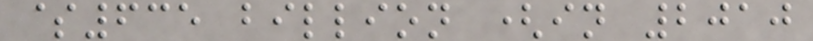$635 billion (in 2010
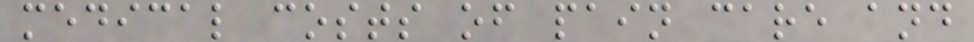medical costs of pain care and
